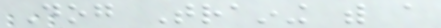Dog Training with a
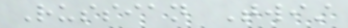Russian Twist
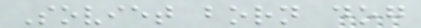Soviet born dog
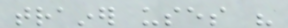trainer uses his
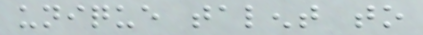unique talent to
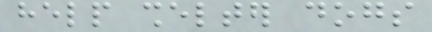help shelter dogs
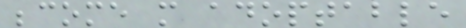become more adoptable
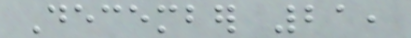December 21,
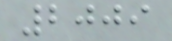2009
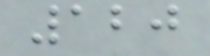120
